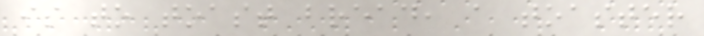is to toast bread, a toaster
